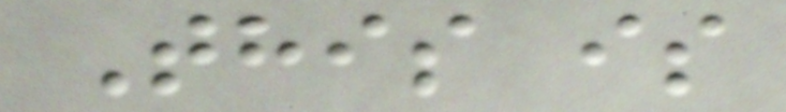This is
